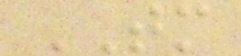TM
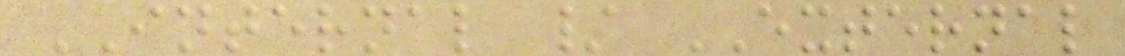INTERNAL / EXTERNAL
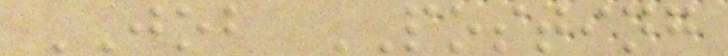JOB POSTING
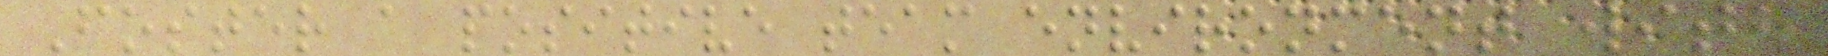Foster a positive team environment with
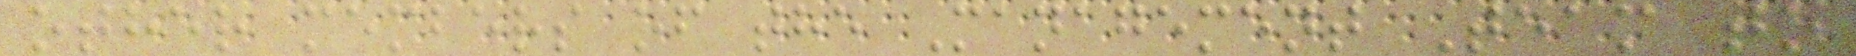other members of the Management Team to
